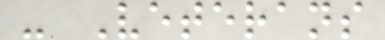- Veterans
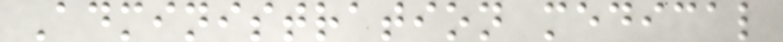Administration medical
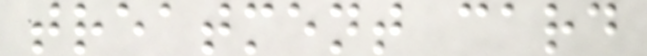treatment card
